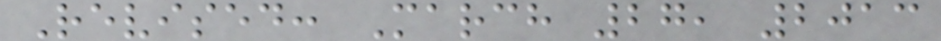Revised: March 27, 2013
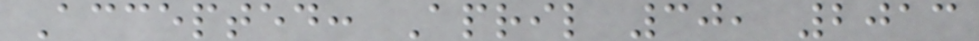Accepted: April 30, 2013
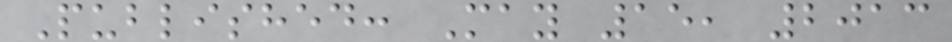Published: May 15, 2013
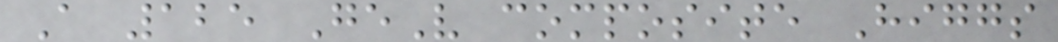A 125 GeV composite Higgs
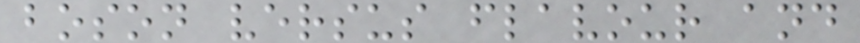boson versus flavour and
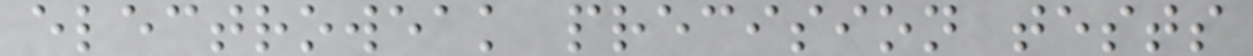electroweak precision tests
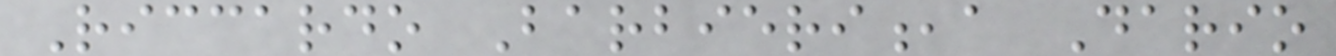Riccardo Barbieri,a Dario
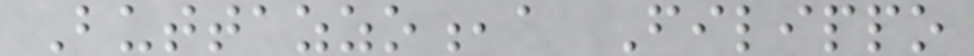Buttazzo,a Filippo
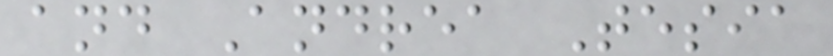and Andrea Tesia
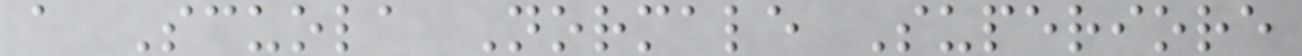a Scuola Normale Superiore
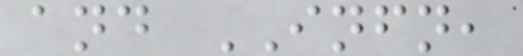and INFN,
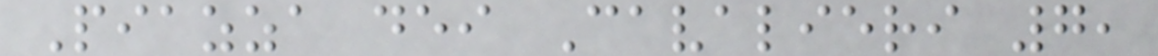Piazza dei Cavalieri 7,
